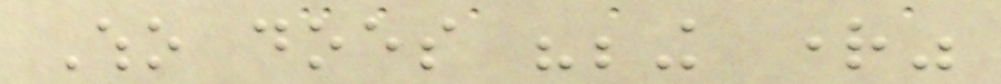Who does "being right"
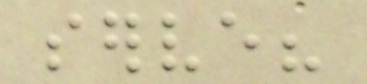serve?
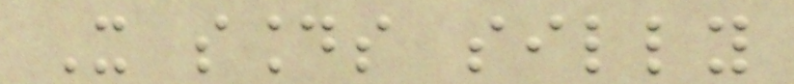It sounds silly
